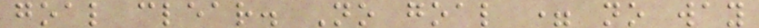goal clear. No goal = no way
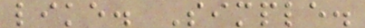like. Simple.
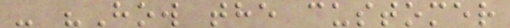- "How the customer
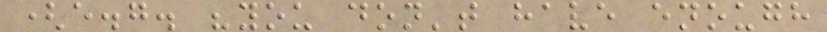(e.g. "you don't have enough
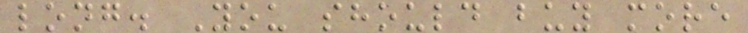long. You should buy more
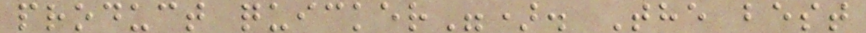product quicker"). The best
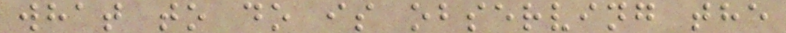what to do is observing the
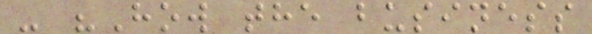- "How the business
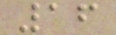16
